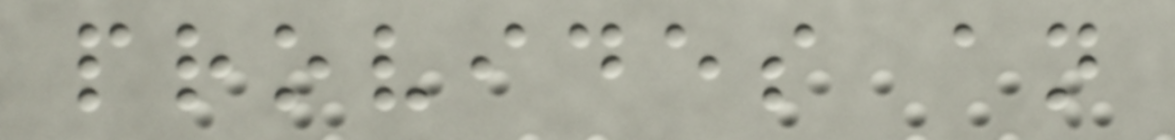provides an
